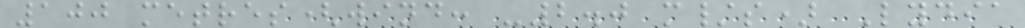100 metres(wind: -2.0 m/s) Lydia
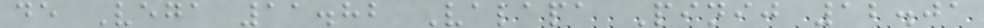de Vega 11.82 Valapa Pinij 12.01
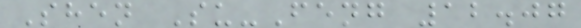Shen Su-Feng 12.07
